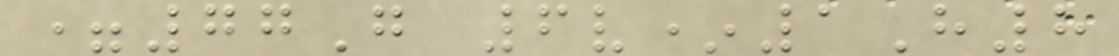=77G 6v*1H8
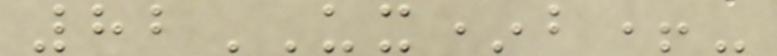82UX*b+-
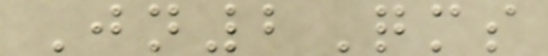Jn2Qms
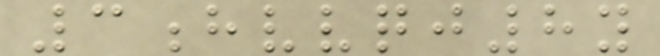3hvvqj8y
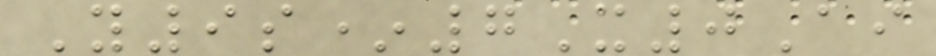Y9s*7X0Ai
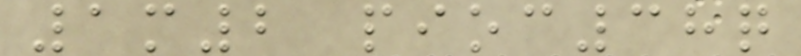1m2 pioc38q
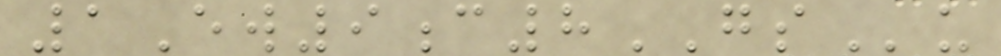1Ew9c8GSu
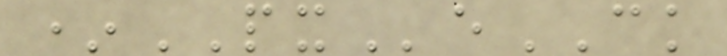*PXeCK
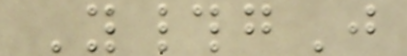Y#gJ
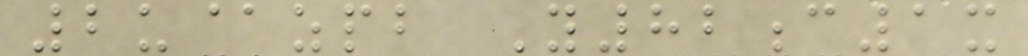2u@zpb Y82c1x
